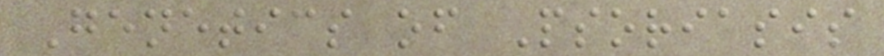Genetics of Psoriasis
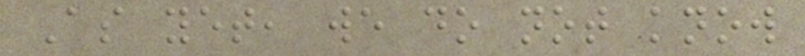As yet, we do not know
